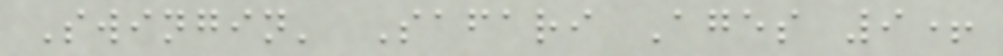Swingin' Safari Ages 9+
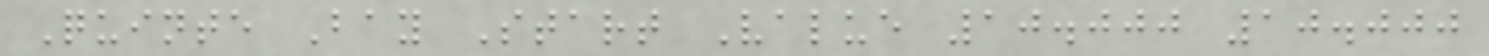Quinte Bay Start Value 10.000 10.000
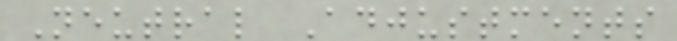Neutral Adjustments
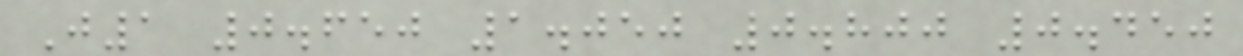J1 0.650 1.050 0.800 0.450
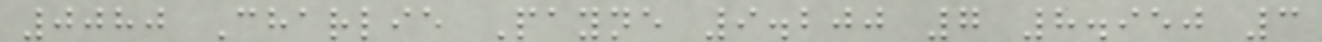0080 Charlie Payne 9.200 7 8.950 3
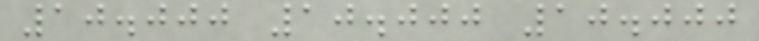10.000 10.000 10.000
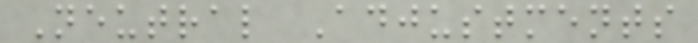Neutral Adjustments
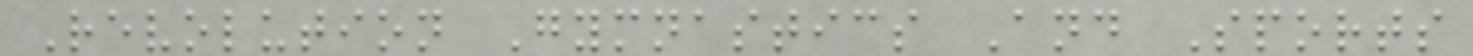Revolution Gymnastics And Sports
